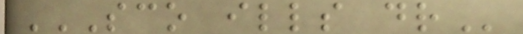SCO ILLS DR
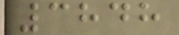3848
